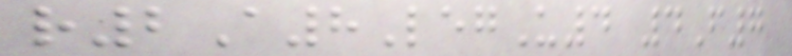r2A8LegU4 4F7
